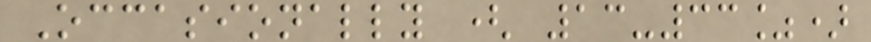Occasionally ( 13-33%)
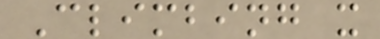Climbing x
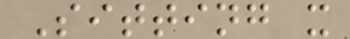Sitting x
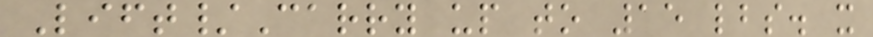Lift/Carry up to 15 lbs. x
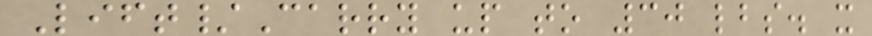Lift/Carry up to 30 lbs. x
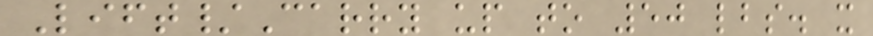Lift/Carry up to 50 lbs. x
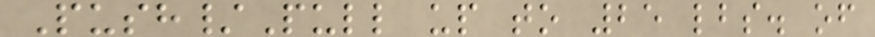Push/Pull up to 25 lbs. of
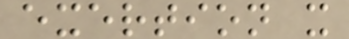exertion x
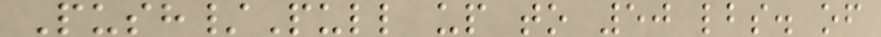Push/Pull up to 50 lbs. of
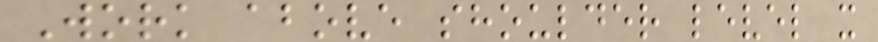Work above shoulder level x
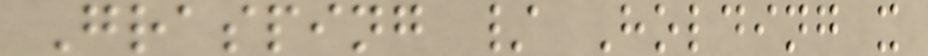Grasping / Holding x
